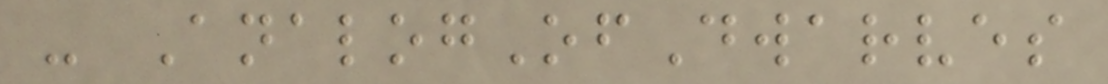- AnalogOfDwarves
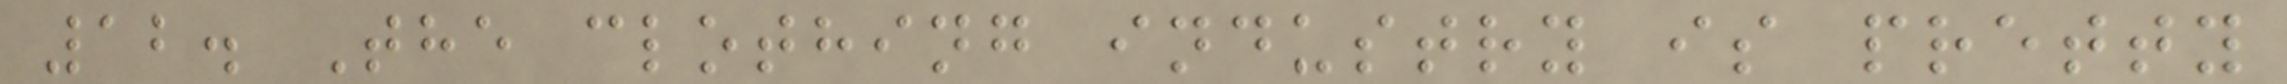12. The clothing industry is pretty
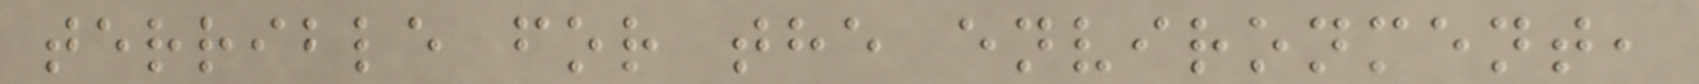terrible for the environment,
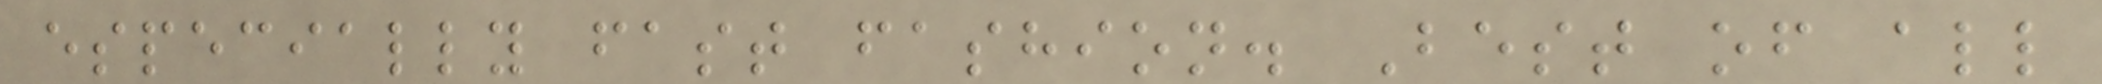especially fast fashion. Best of all
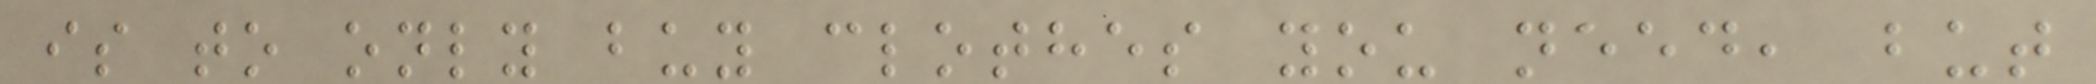is to only buy clothes you need, but
